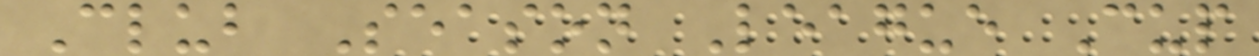Club Season League Cup
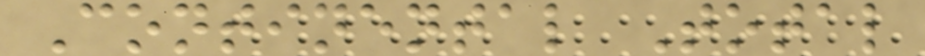Continental Total
